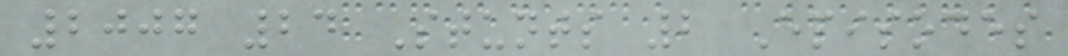2007 24 Stunts 2 Episodes
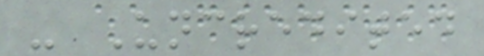- Uncredited
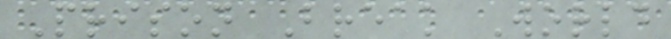Prison Break World
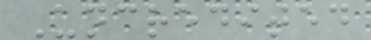Uncredited
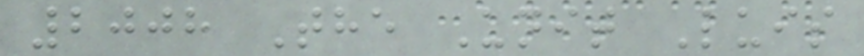2008 The Unit Luis
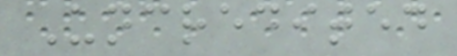Uncredited
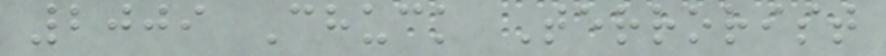2009 Chuck Terrorist
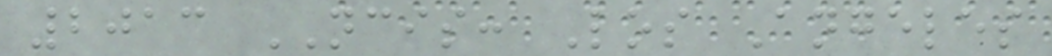2013 NCIS: Los Angeles
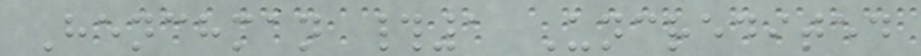Henchman #1 Uncredited
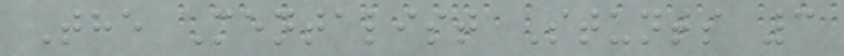The Mentalist Stunts 3
